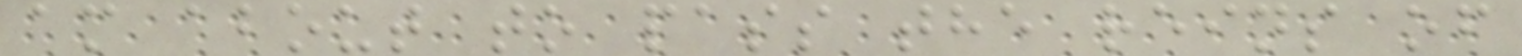am about to pass the reins of
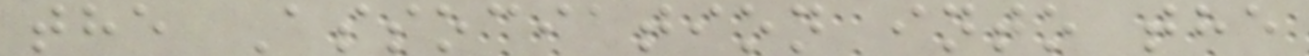the Association into the
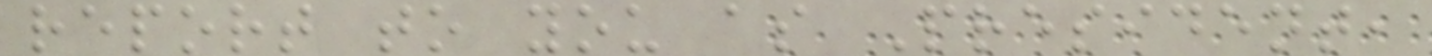report to you as President,
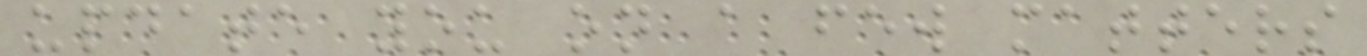update you on a few matters
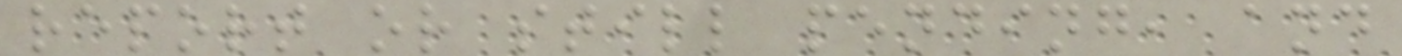report or still pending, and
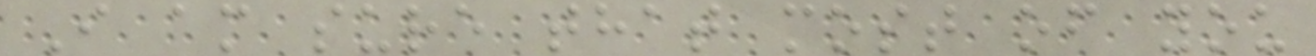I am sure that most of you
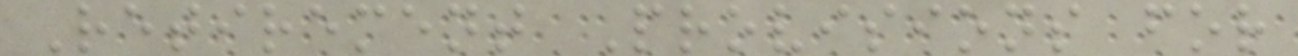Retirement Provisions for
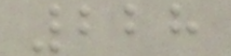228
